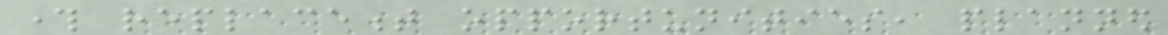through replacement opportunities, planned
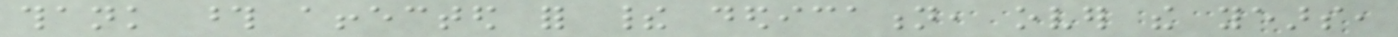thank those affected for their dedication, over the years,
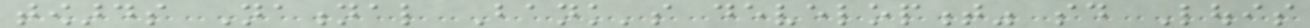towards National Bank's development" said Louis
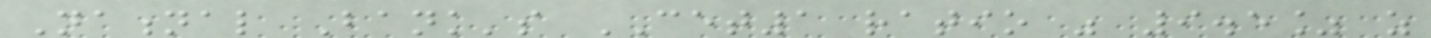National Bank's CET1 ratio was 9.5% as
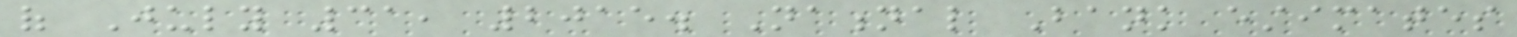of July 31, 2015. National Bank estimates
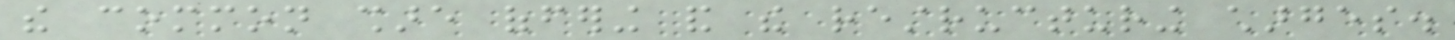the common share offering and the restructuring charges.
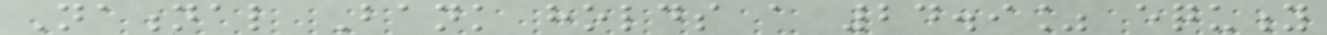National Bank holds a 24.9% equity
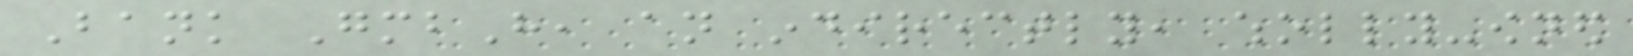Bank GmbH, an indirectly, wholly-owned
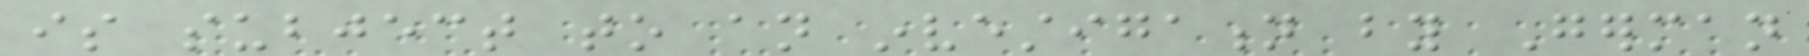is subject to an investigation by German
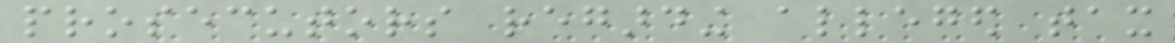prosecutors regarding alleged tax
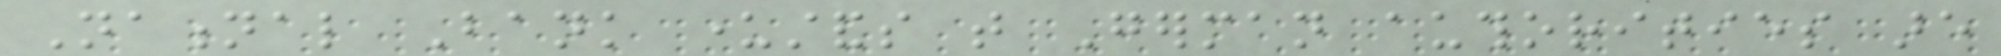National Bank understands that German authorities are
